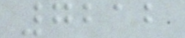7212
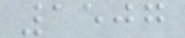1507
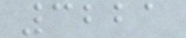3221
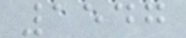1547
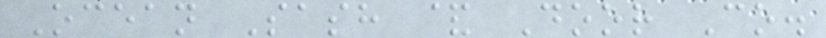Ocean Sash & Door Co.
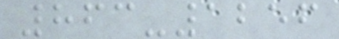863-1256
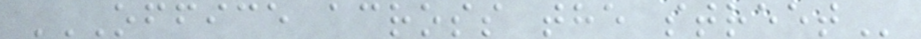OFFICE ACROSS THE STREET
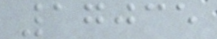17035
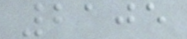2105
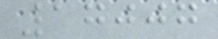17007
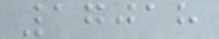17018
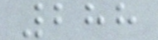288
